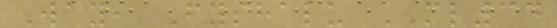Way, Fyshalu ML34
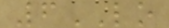6LO
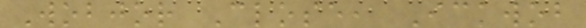Wobjor Close, Ickwob
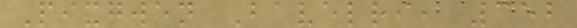Pixgwen Bavelri, 352
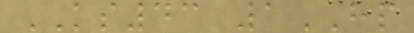KS43 1HP
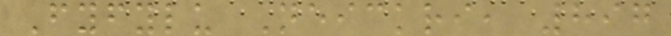Fyfylu Neickri, 897
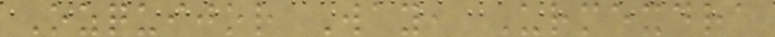Ozquijor Way, Urmexdra
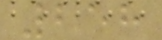258
